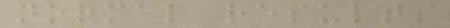normal results
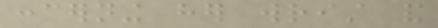concerning her wrist and
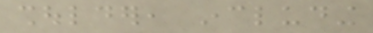shoulder, including
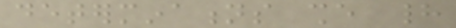determinations she had
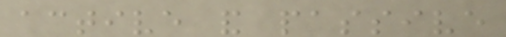active and passive
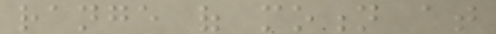range of motion at
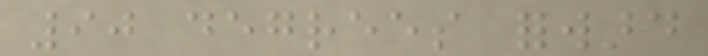90 degrees forward
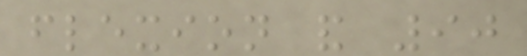flexion and 90
